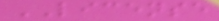LICENSE
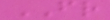FR
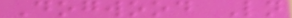Dogwood Ln
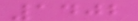1402
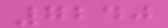7240
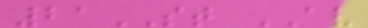21ST AV
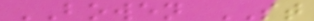BOWEN ST
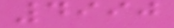4990
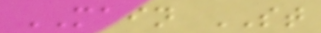MAIN ST
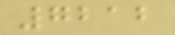7212
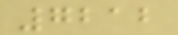7212
